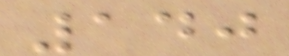140
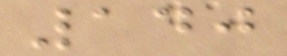140
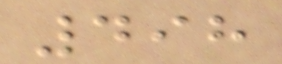498
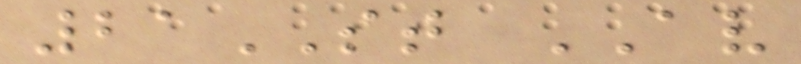21ST AV
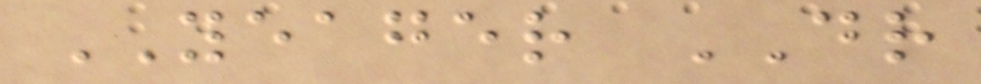YEAGER DR
